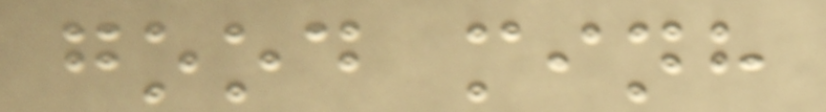good minh
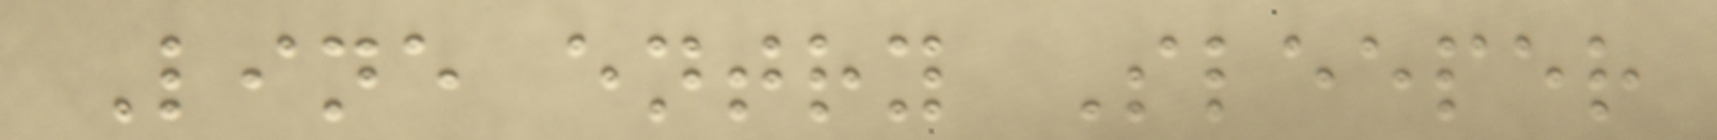Line entry Sleeper
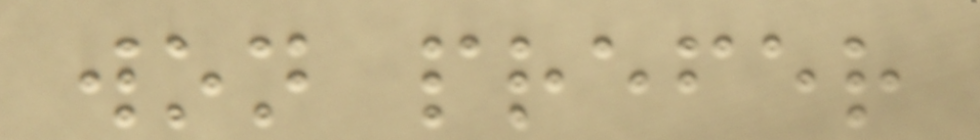won prefer
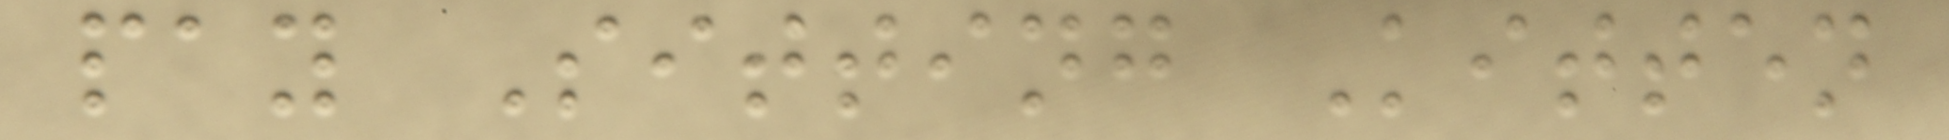pay Sitting Kitten
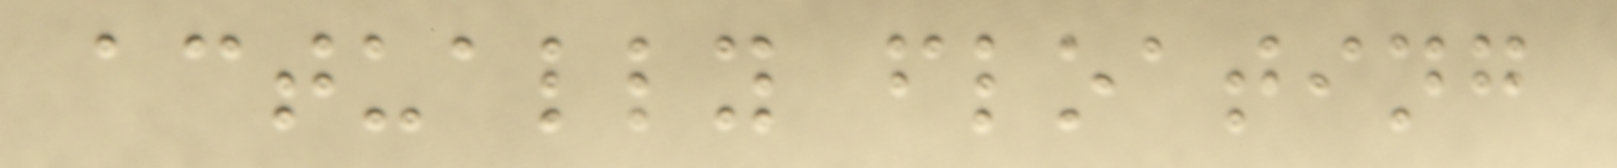actually floating
